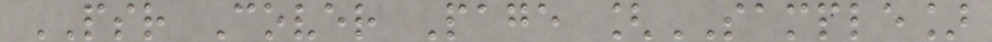PSR Cover Page [SAMPLE]
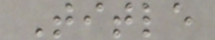Title
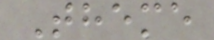Theme
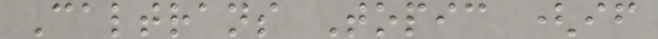Caltrans Topic (if
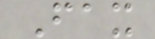Fax
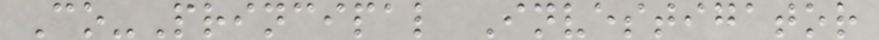Co-Principal Investigator
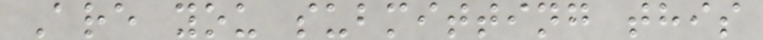Are you submitting this
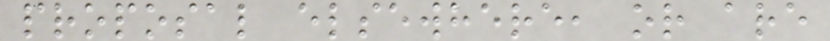proposal elsewhere, or are
